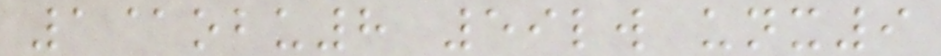1@obu8 59lw unx9
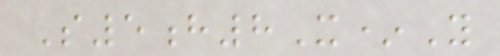S5h8X*Y
